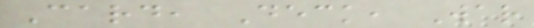Card, Deck, War
